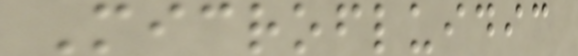Microfluidic
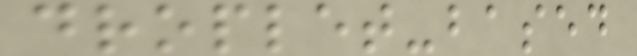droplet-based
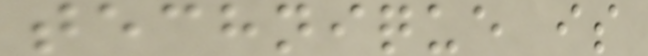technique is
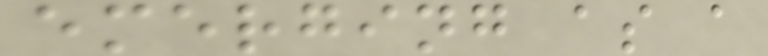emerging as a
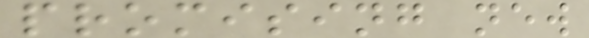promising new
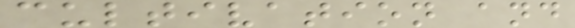cultivation and
